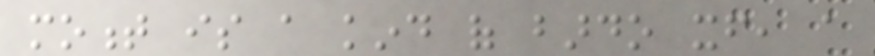moment is a kind of bardo itself, a
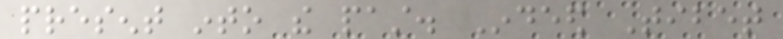present into the past. Indeed Tibet
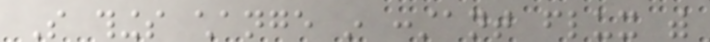So things change in constant flux with
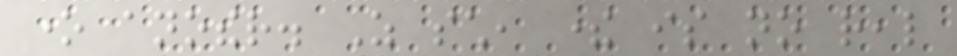one another. As such, there is no real
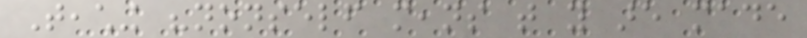Teaching "nonself means that you are made
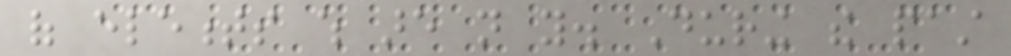of elements which are not you. During the past
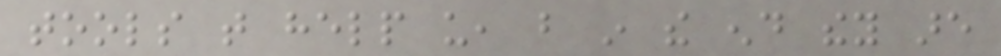tools that help us, but in the end they are
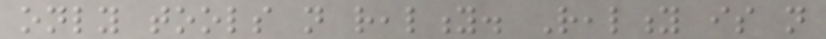only tools not reality. Reality is not
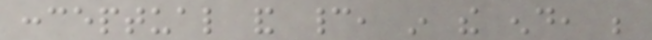conceptual and cannot, in the end, be
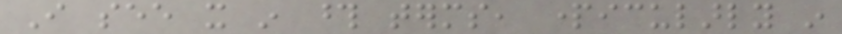I see it in those terms, particularly in
